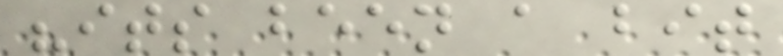"its been a bit
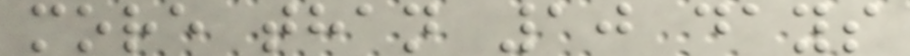more than 10 days
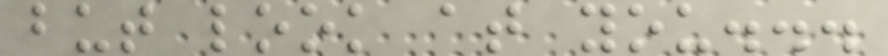but look at you...
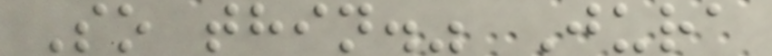So thin." Jura
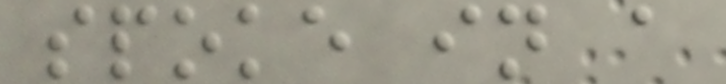spoke in a
